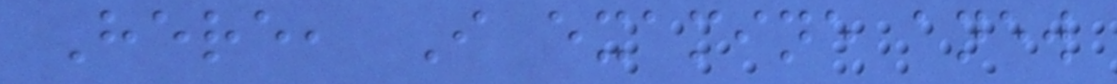Here, I examine anew
